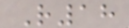R18
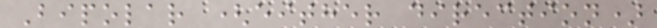Bipolar (either direction)
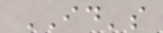ID's
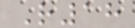R18
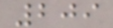209
